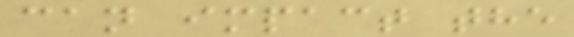can impact the
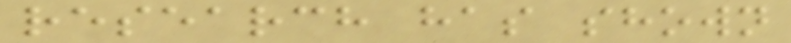research has shown
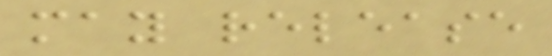may release
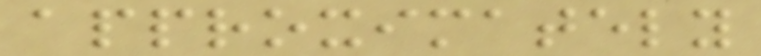approximately
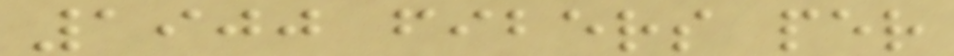1900 fibers per
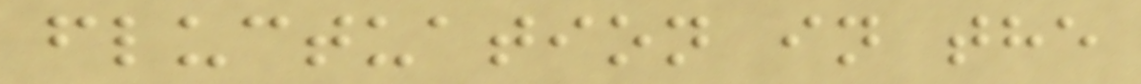fluctuation in the
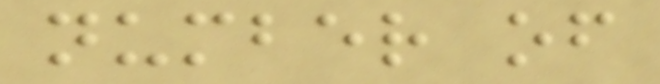number of
